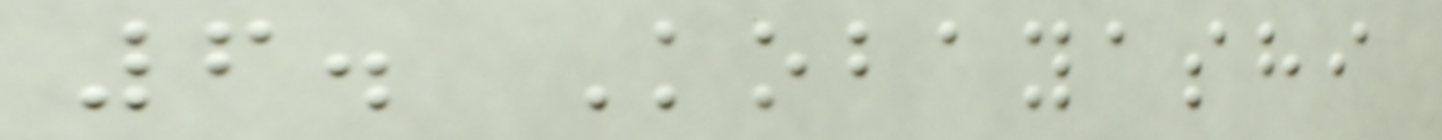6. Kobayashi
